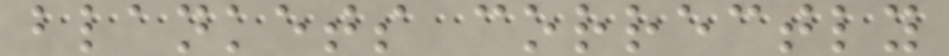blankets correctly
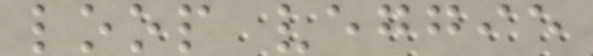loop veggie
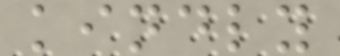kindly
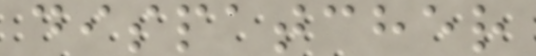dispatcher
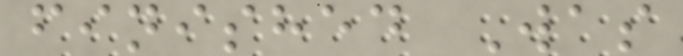finished Was
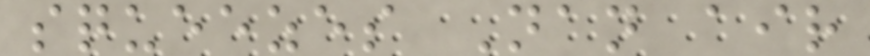squeezes Nan air
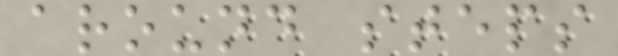around steps
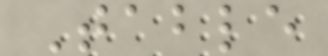Table
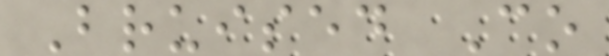Bruised Co
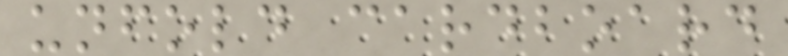unfold cardboard
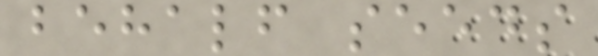behalf seeds
